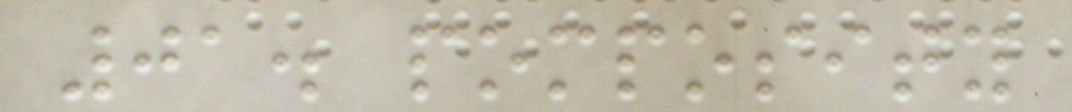01. pomposity
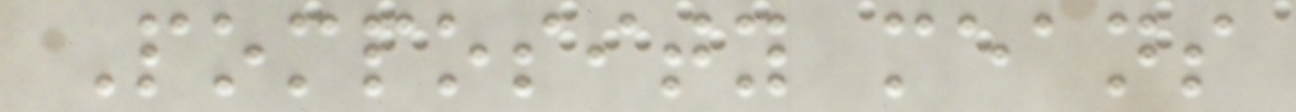Pomposity means
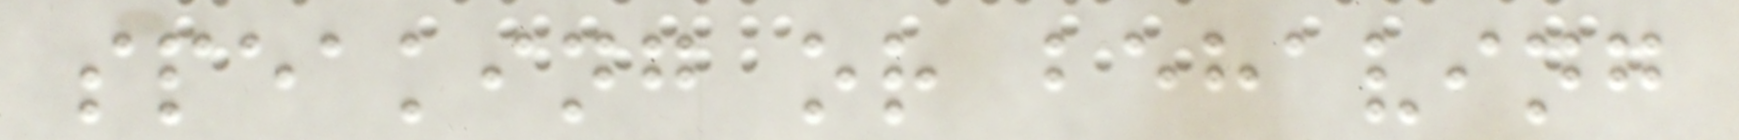speaking or behaving
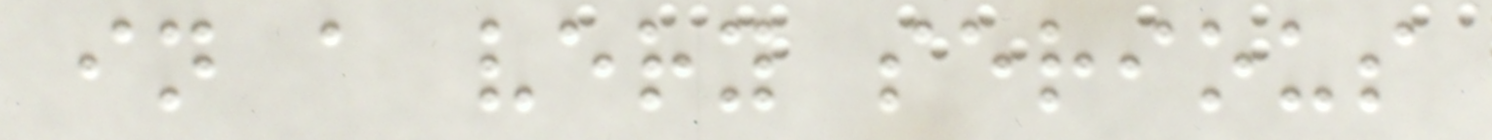in a very serious
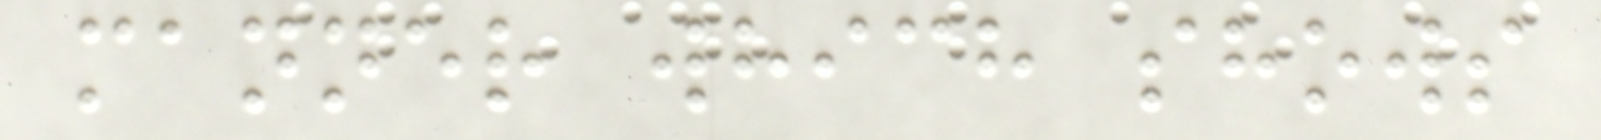manner which shows
